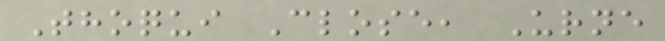Thoqui Close, Urne
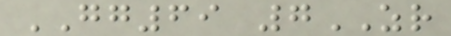GG69 7ZR
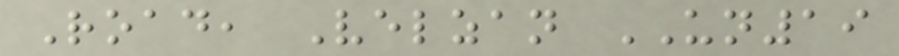Road, Velzan UN19
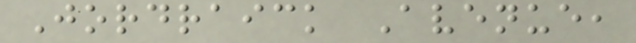Jordraick Avenue,
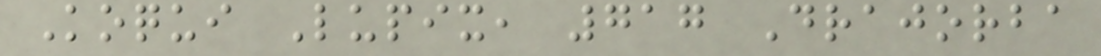Koqui Lupix, 717 Drajorba
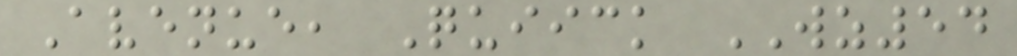Avenue, Quiick WZ54
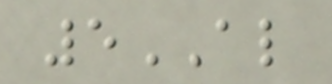5AL
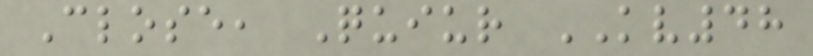Close, Quiur KV48
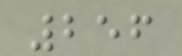256
